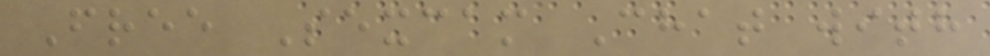Free Sexcam Chat with
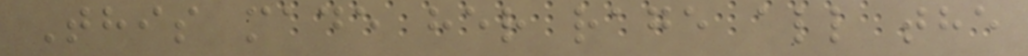This made her rage all the
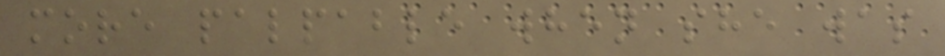more palpable when she was
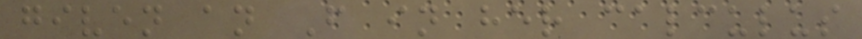given an F in her calculus
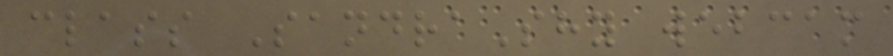class SandraShy webcam
